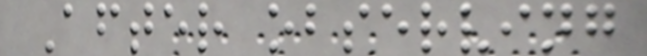After observing
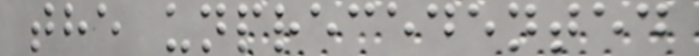the unprecedented
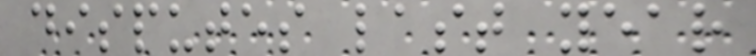disputes last year
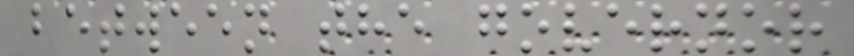between the governor
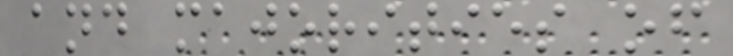and majorities of
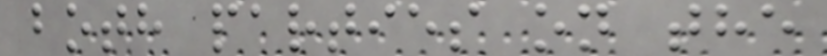both parties on the
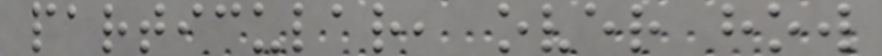particular, over how
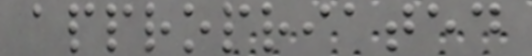appropriated
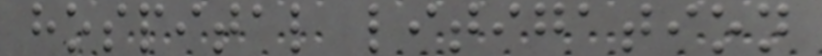hospital litigation
